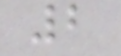2
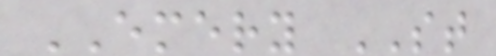EMERY ST
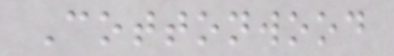Cottonwood
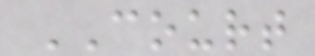COURT
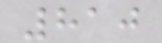810
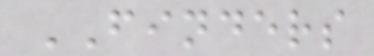FINDERS
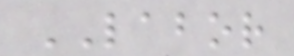LABOR
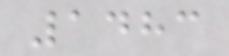1483
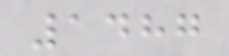1487
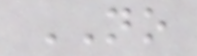NO
